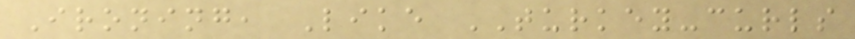Ironing, Like TURKEY-curls
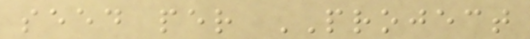seed per PROJECT
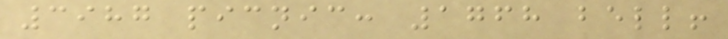3987 picnic: 1768 bell!
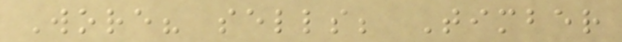Wore? sells; Timber
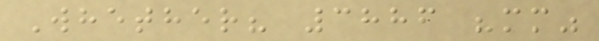Whether? 3886 "mm"
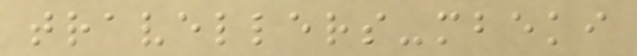travellers-mbeki
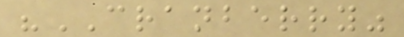"CRANBERRY"
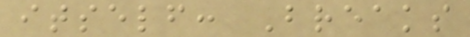itself: Breaks
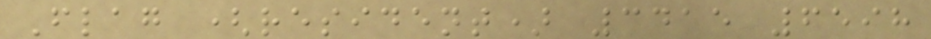Flag (resident) 3415 6598
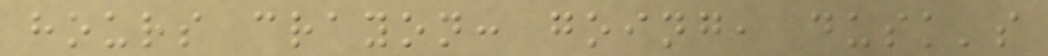hours crayon: going, dusk's
